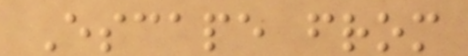Escape from
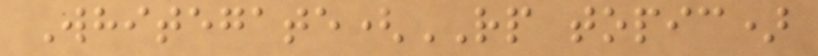Whitegate(RP topic)
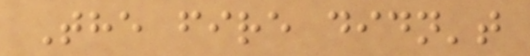The fire didn't
